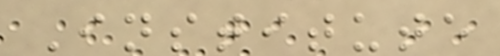Institute
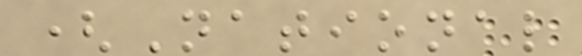(National
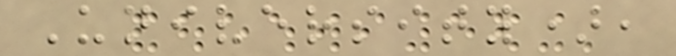University),
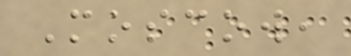Moscow,
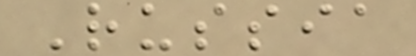Russia
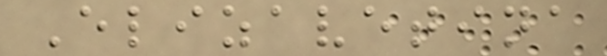Elizavetina
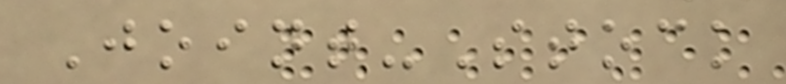Joint-Stock
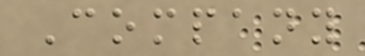Company
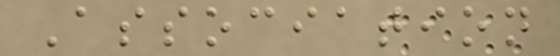Association
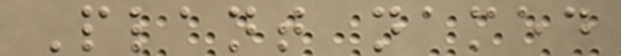Plant named
